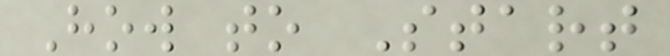How to Start
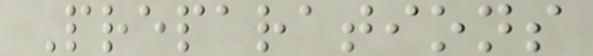Preparations
